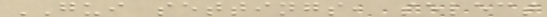GUI settings, select
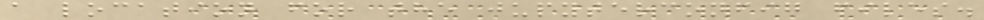a location for the jupyterconfig files.
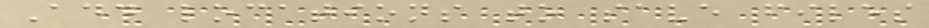Add locations to save files
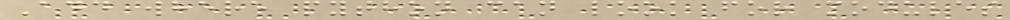Add where python can look for modules
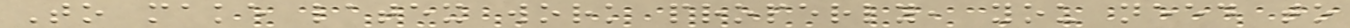To make latex work properly, you need to
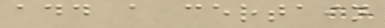add a certain
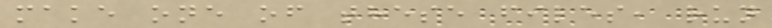make one of these files, run
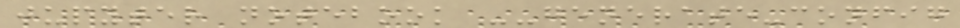jupyter notebook --generate-config
